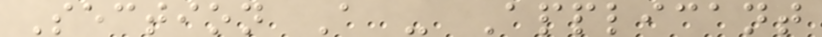Section A - Applicant
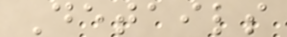Details
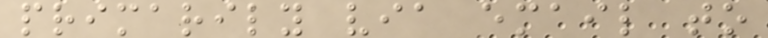primarily via email to
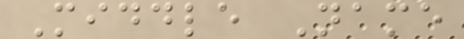Middle Name
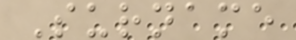Surname
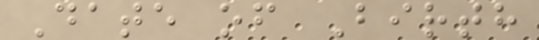Date of Birth
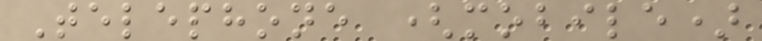Telephone (mobile)
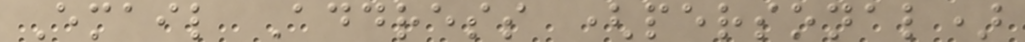Email Address (personal)
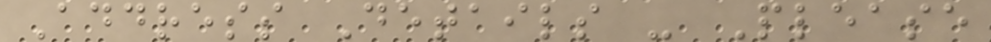Address Details - Please
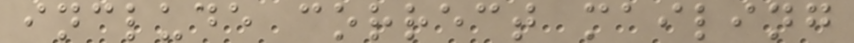include correct mailing
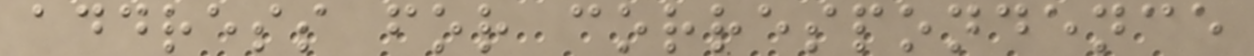address for correspondence
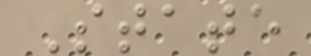State
